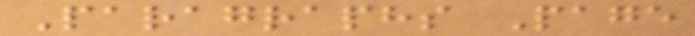Paragraphs Page
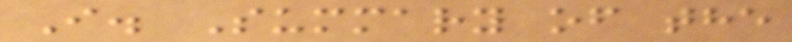I. Summary of the
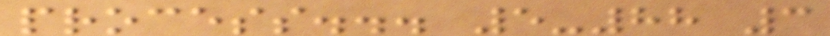process... 5-88 3
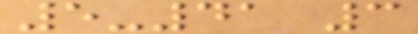5-41 3
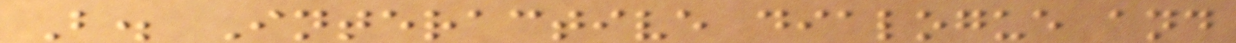B. Interactive dialogue and
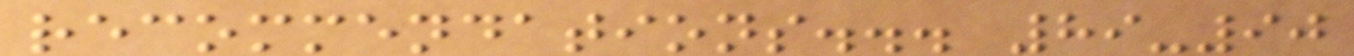recommendations... 89-90
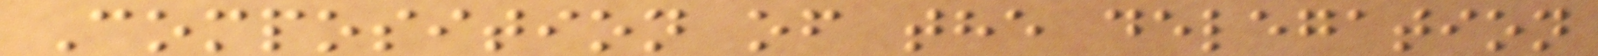Composition of the delegation
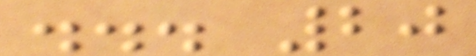... 20
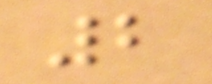2
